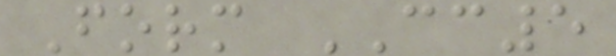Form CC5
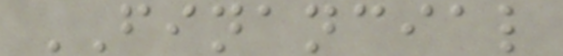FINANCIAL
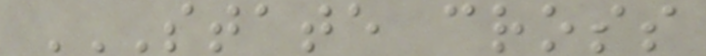STATE CROSS
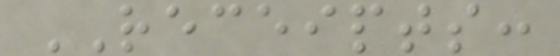RECEIPTS:
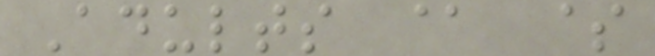Adults @ $
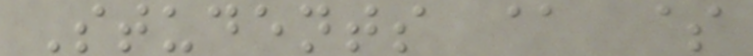Students @ $
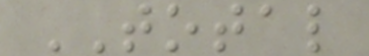TOTAL
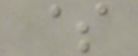$
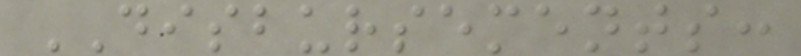DISBURSEMENTS:
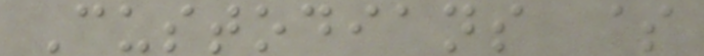Custodians $
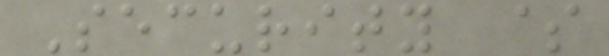Security $
